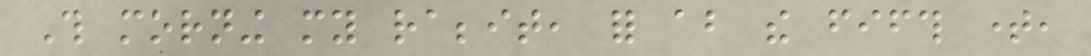This morning my rabbit, for about the fifth time,
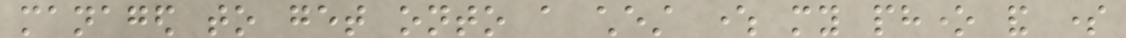managed to get onto a chest where my phone and some
